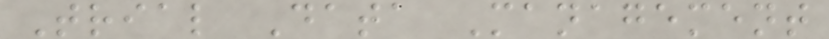Trial Data Management
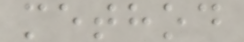method
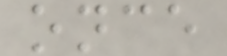once
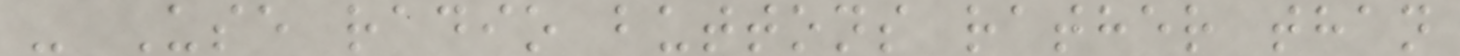- Use radio buttons rather than
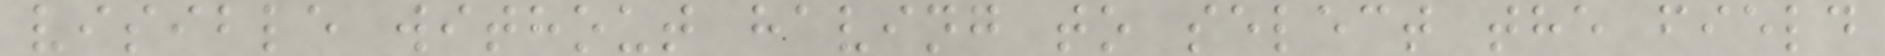visible without having to select the field
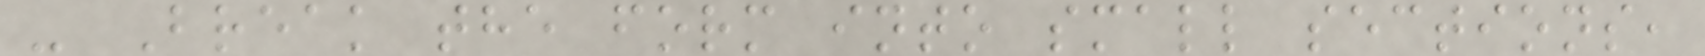- Break the form into small sections,
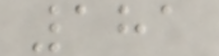181
